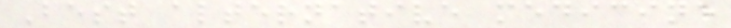Best alternative medicine
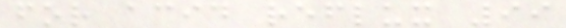for acid reflux 99
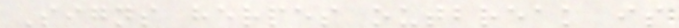Signs herpes outbreak is
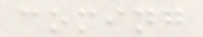coming
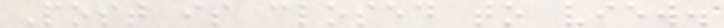Post is closed to view.
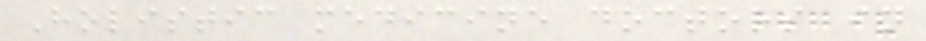Holistic medicine doctors in
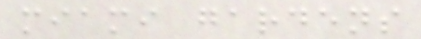miami gardens
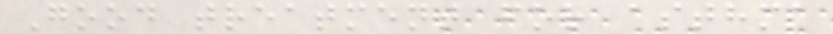Good treatment for asthma
